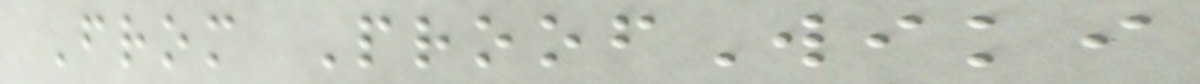From ProofWiki
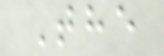The
